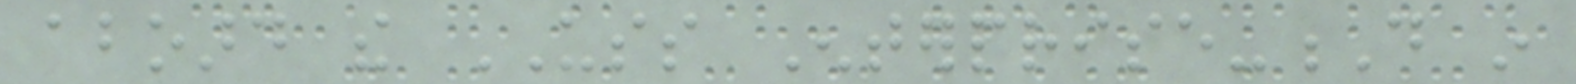aboard the USS Enterprise-D in
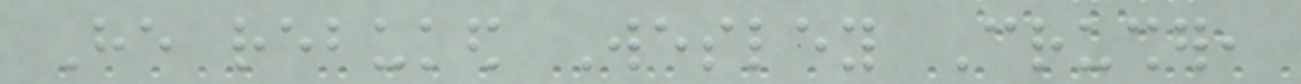He rebuked Wesley Crusher,
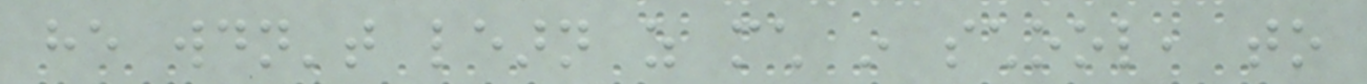he wouldn't learn as much in school, to
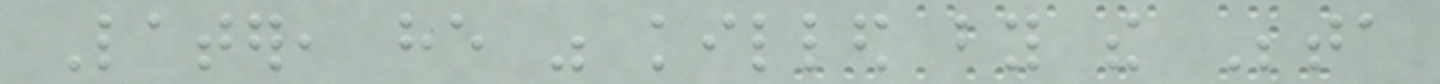Later, he was killed by the Beta
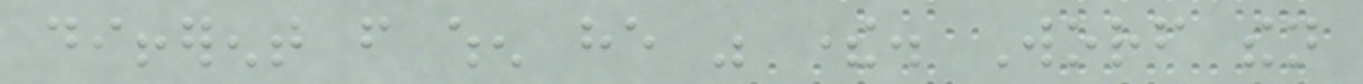different from when he was there. Worf then
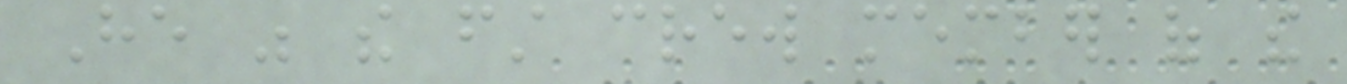He was the first crew member of the
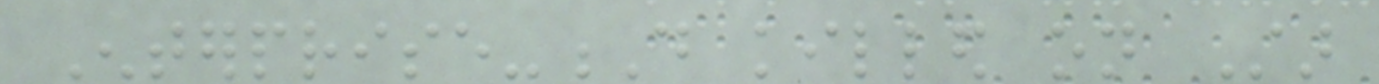Enterprise-D killed on Star
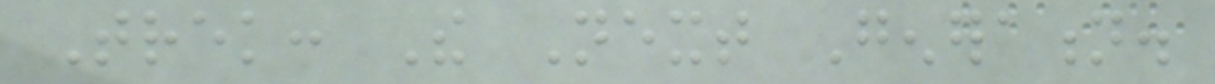Trek: The Next Generation.
